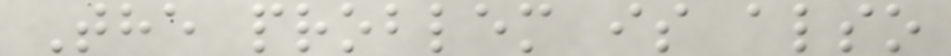The problem is also
